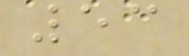53
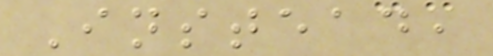Instead,
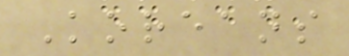Koreans
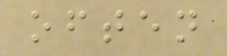often
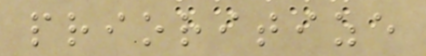prioritize
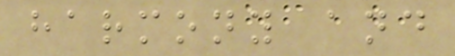harmony and
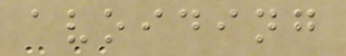avoiding
